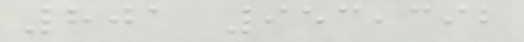801 953,392
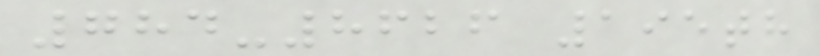784-8626 195th
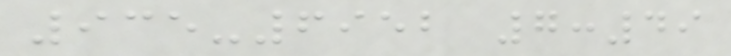935-6952 7:49
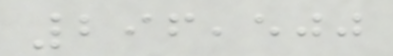296,500
